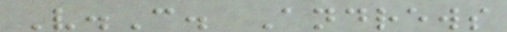V.C. Andrews
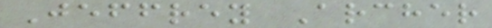Jeffrey Archer
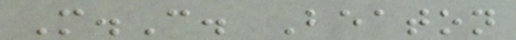M.C. Beaton
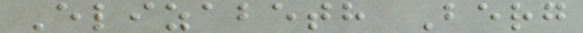Elizabeth Berg
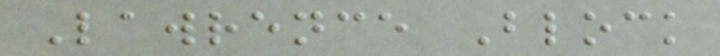Lawrence Block
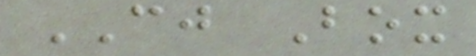CJ Box
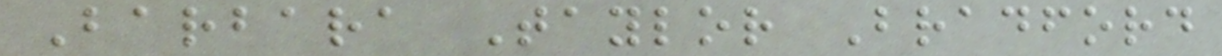Barbara Taylor Bradford
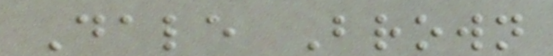Dale Brown
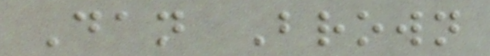Dan Brown
